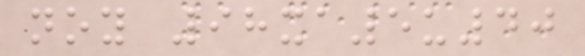noy 98xa5u40
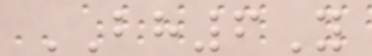BH6Y
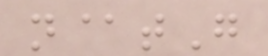n@tG
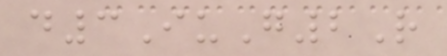d3IuG2R
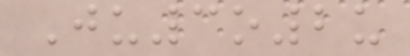Ju3o2u
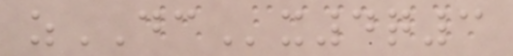zDCx4q3
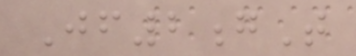Jf2gT
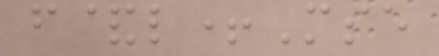f&l+Mse
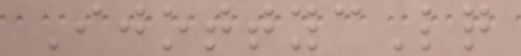IjottycLq
